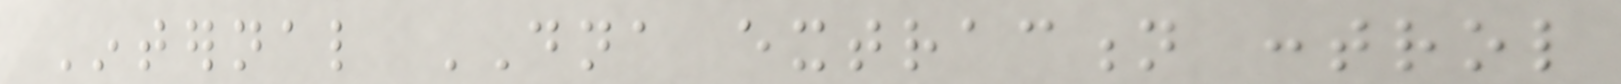Internal DNA extraction control
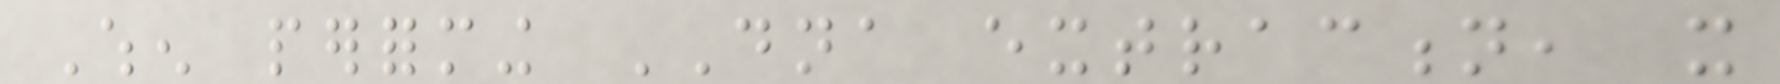When performing DNA extraction, it
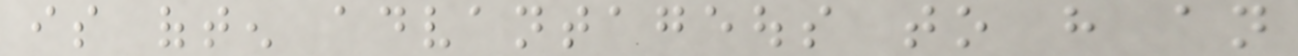is often advantageous to have an
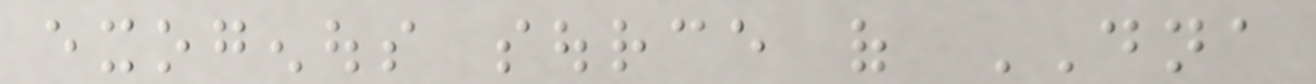exogenous source of DNA
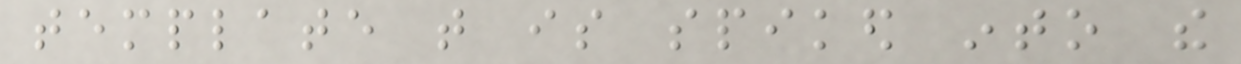template that is spiked into the
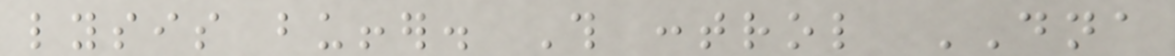lysis buffer. This control DNA
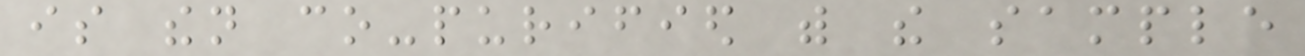is then co-purified with the sample
